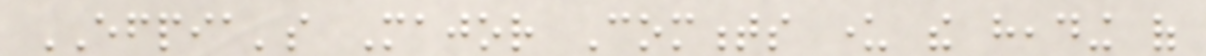EFPIA's Major Comments under the heading of
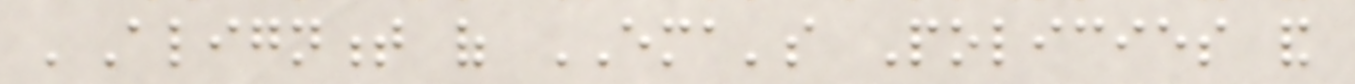'Alignment of EMA's Policies and
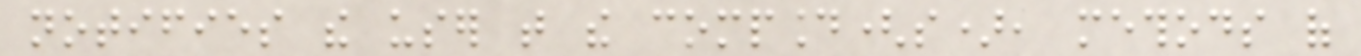notifies the user that the compound(s), methods of
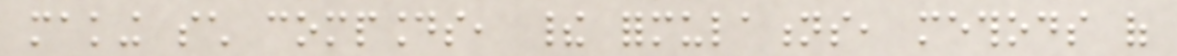making such compounds, their formulations, methods of
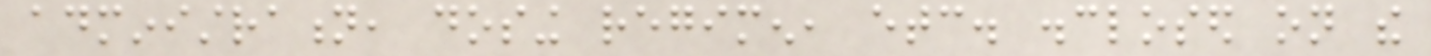administration, dosing regimen, etc. disclosed on the
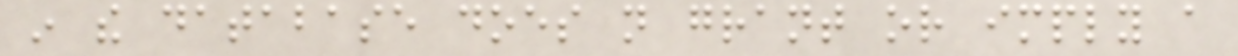in the database does not grant or imply a
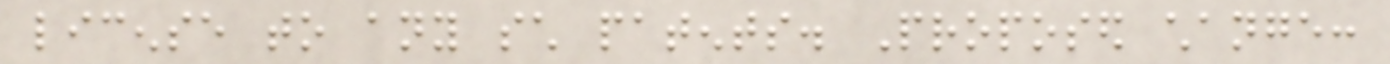license to any such patents. Proposed change:
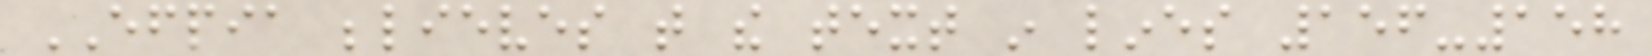EFPIA believes that the text in lines 156-158
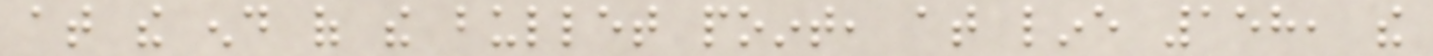at the end of the bullet point, at line 158, the
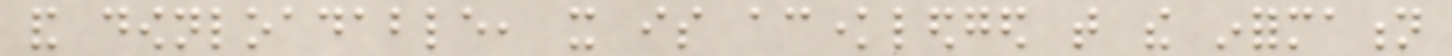and downloadable, it is acknowledged that the information
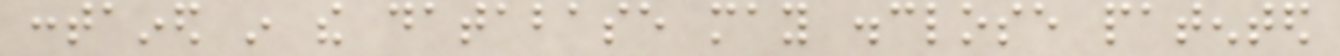contained in the database may disclose patented
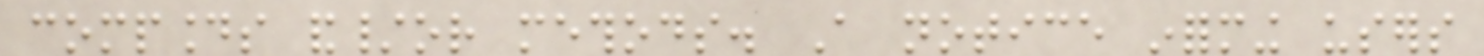compounds and/or methods. A notice informing users
